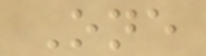One
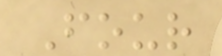Four
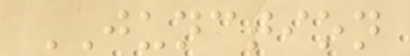JUNCTION
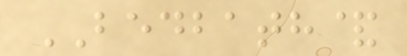BEDBATH&
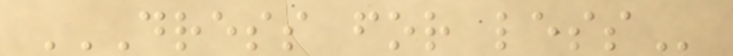DRESS FOR LESS
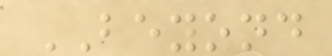BEYOND
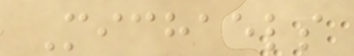Michaels
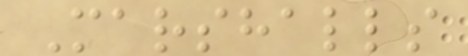Marshalls
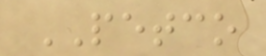PETCO
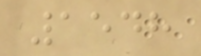1548
